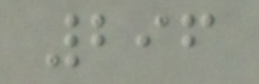296
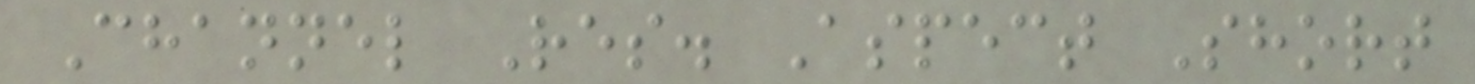Channel Res. Aspect Short
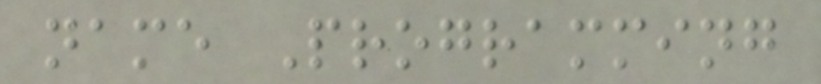name Programming
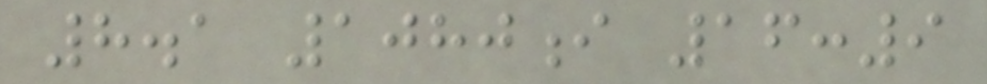8.1 1080i 16:9
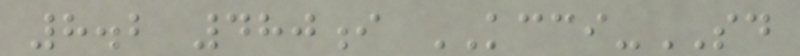8.2 480i KCCI-SD
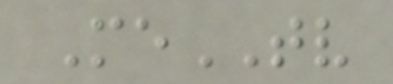MeTV
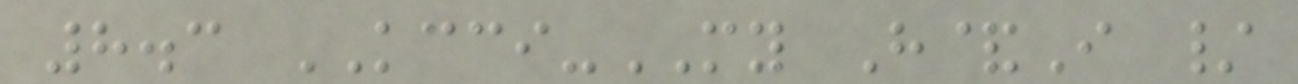8.3 KCCI-MY H&I /
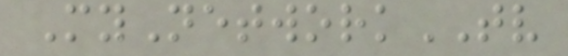MyNetworkTV
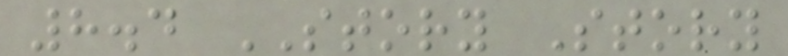8.4 STORY Story
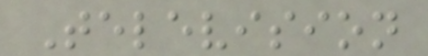Television
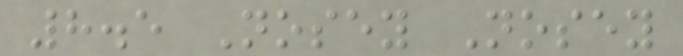8.5 Nosey Nosey
